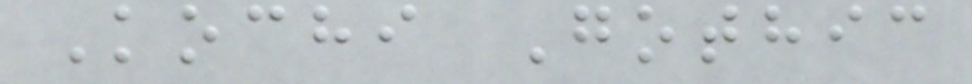Kochi Gothic
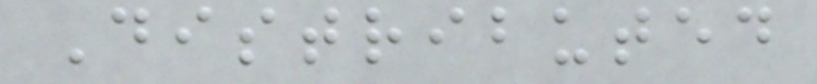Distributed
